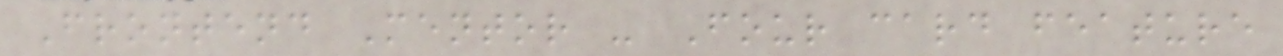Frontend Mentor - Four card feature
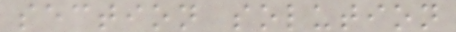section solution
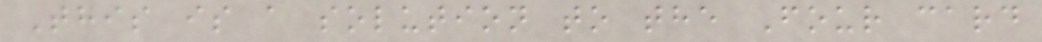This is a solution to the Four card
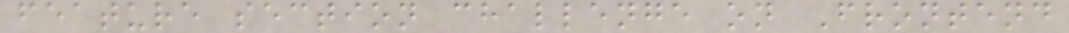feature section challenge on Frontend
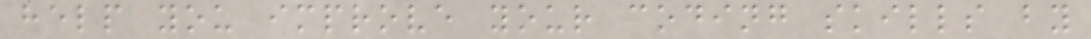help you improve your coding skills by
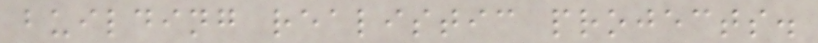building realistic projects.
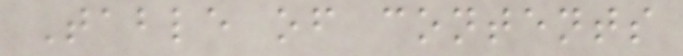Table of contents
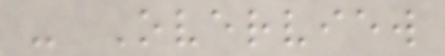- Overview
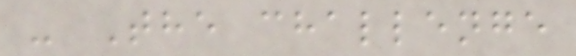- The challenge
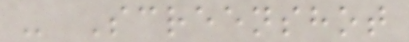- Screenshot
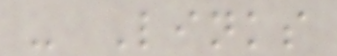- Links
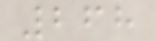268
